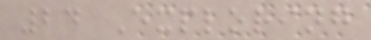24 Exploring
